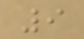9
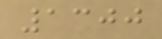1300
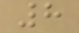8
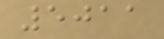5011
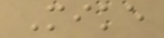Mike
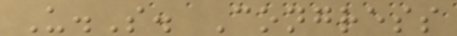U.S. Congress
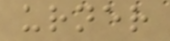urner
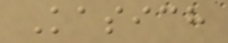Kasich
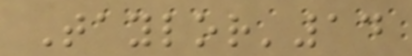Taylor'14
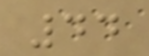44
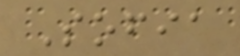Sofia
